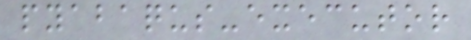pyabaqus-executor
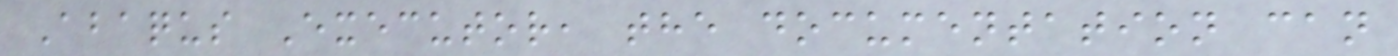Abaqus Executor, the documentation can
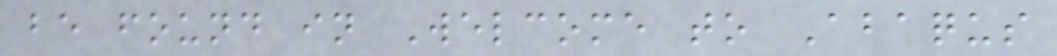be found in Welcome to Abaqus
